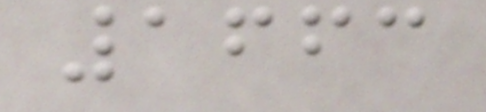1663
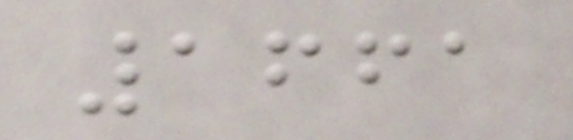1661
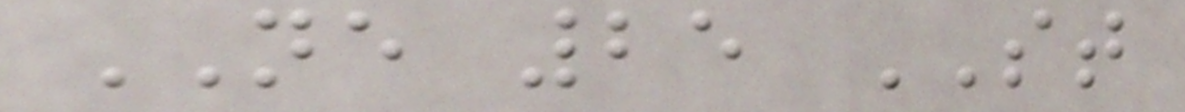NE 25 ST
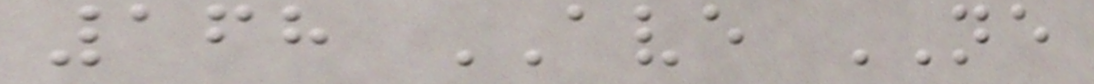168 AVE NE
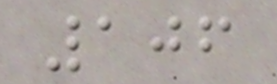106
